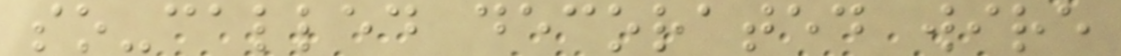so-called decorated wire
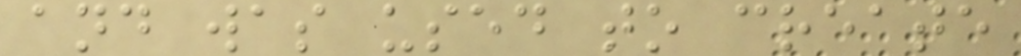and was used to create
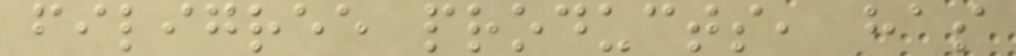filigree products, has
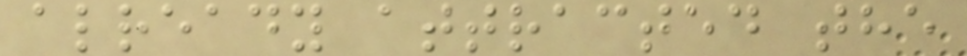already attracted the
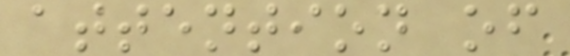attention of
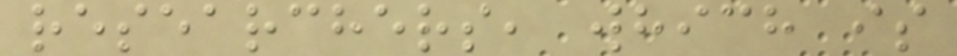researchers, which is
